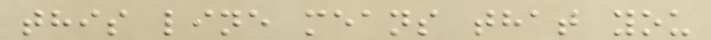this line means that you
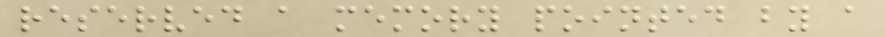reserved a memory pointed by a
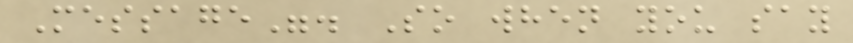Message". So when you say
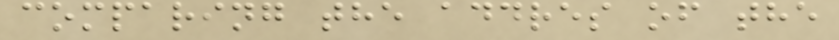comparing the addres of the
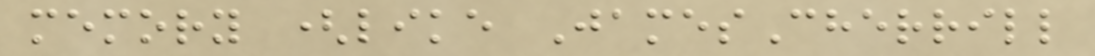memory (like JamesCherrill
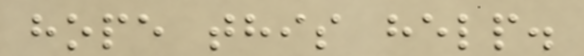hope this help.
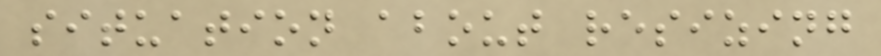situation about resizing
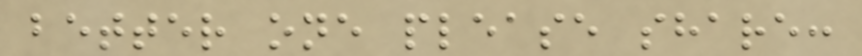better one please share:
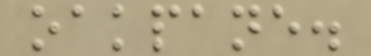oakpane.
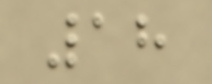18
